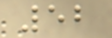52
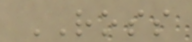ROSS
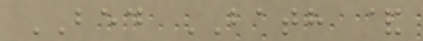BED BATH &
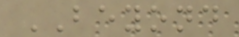BEYOND
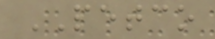PETCO
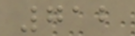712
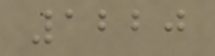1220
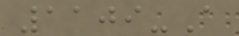1109-A
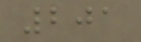201
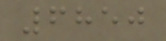6850
